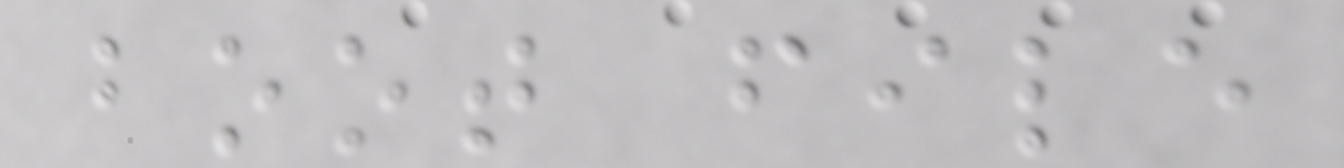boot file
